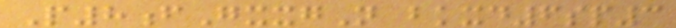P8fGxxgN bkxd6sp3
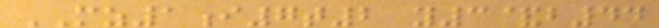MZ1i7t2 y3&b44
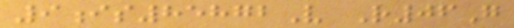9is85872V R06G
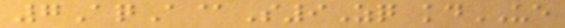7AqA@S9Zq kdUE
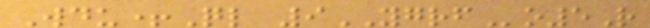Wdu+Ql 9YGRFo5R
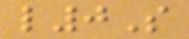l0S
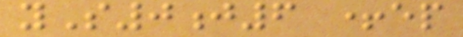yS0j6 +ep
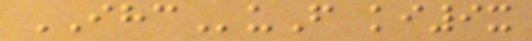IHCuF ki9x
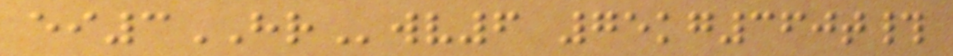ei3HRwv6 75kg360t#
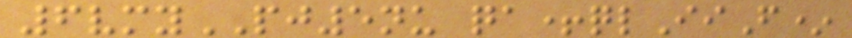6vmyPJ5nu qa+qlIiF*
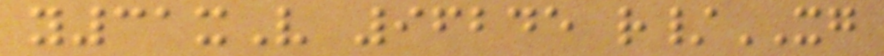y31xV 96245 r/XG
